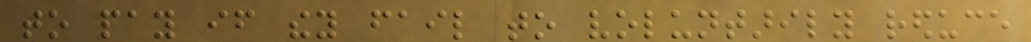to pay if they fail to voluntarily reduce
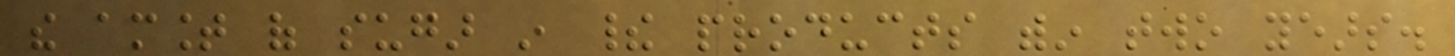the amount of sugar in their products within two years.
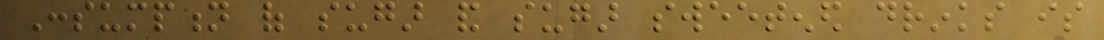Consumption of sugar and sugar sweetened drinks is
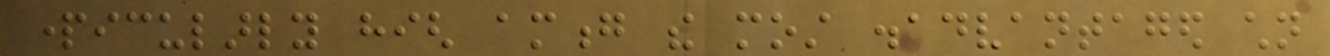particularly high among the most disadvantaged children
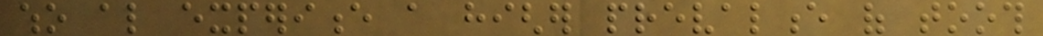who also experience a higher prevalence of tooth
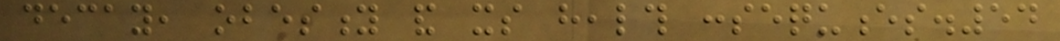decay, obesity and its health consequences.54
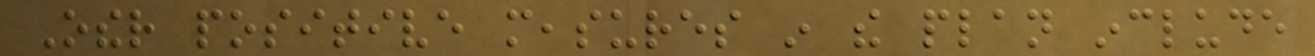Other positive measures in the plan include
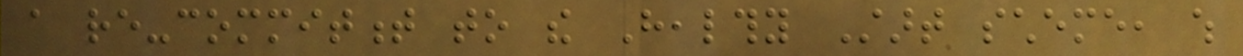a re-commitment to the Healthy Start scheme, which
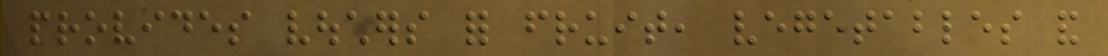provides vouchers for fruit, vegetables and
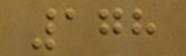178
